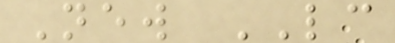New LC
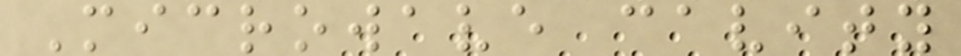Microwave cavity
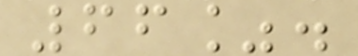66%.
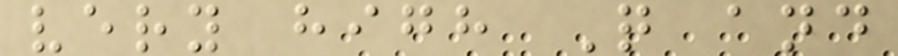very high Q and
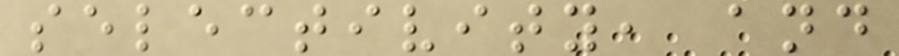selectivity, and
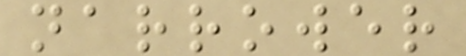narrower
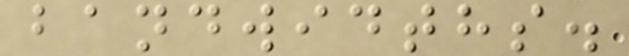bandwidths.
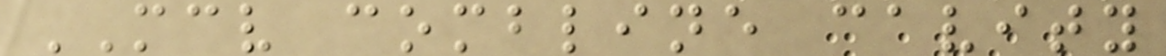MCV combline cavity
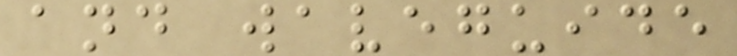and waveguide
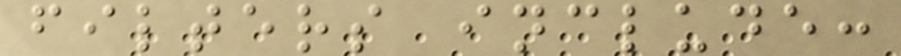filters include:
